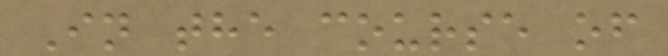In the course of
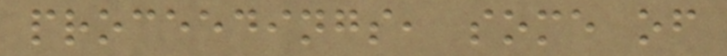proceedings, some of
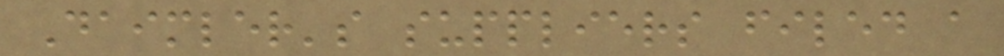Daimler's suppliers filed a
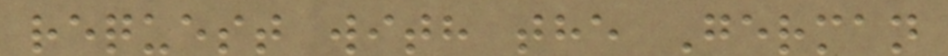request with the German
